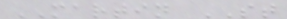MARTIN ST
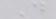D
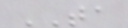TA
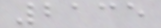2135
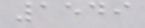1549
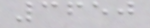3650
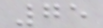75
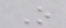O
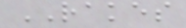RAKES
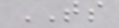TS
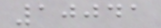10041
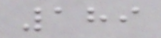189
